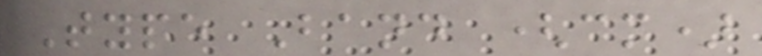Type Band (cm)
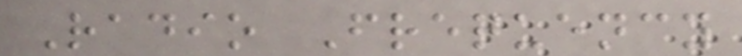Radio Frequency
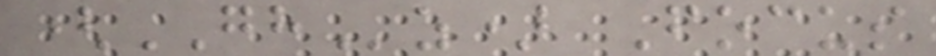(GHz) Focus
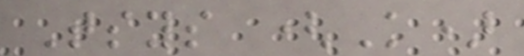Tsys (K)
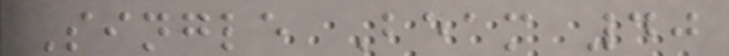Single Beam 40
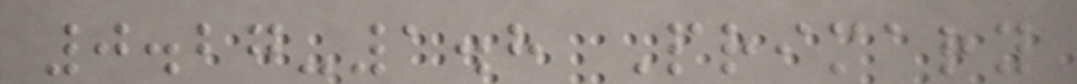0.27-1.8 Primary
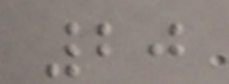20
